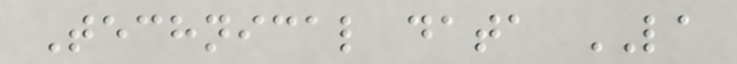Technical data LA
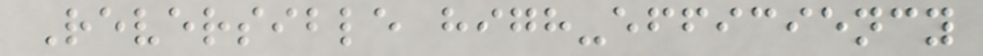Reversible high-efficiency
